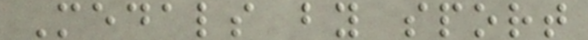Medals by sport
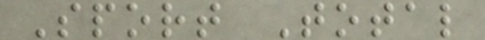Sport Total
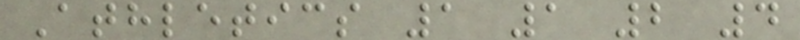Athletics 1 1 2 4
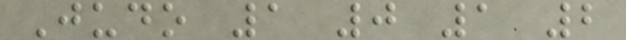Judo 1 0 1 2
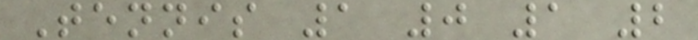Tennis 1 0 1 2
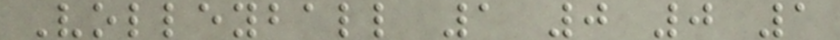Volleyball 1 0 0 1
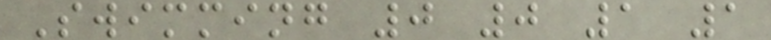Swimming 0 0 1 1
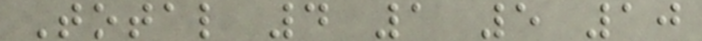Total 4 1 5 10
